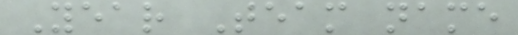Year Team name
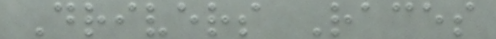Drivers Races
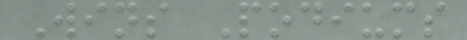Wins Podiums
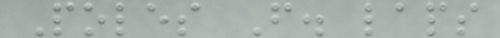Poles F. laps
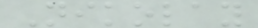Nikolay
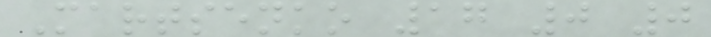Martsenko 17 0 0
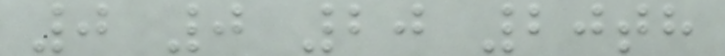0 0 20 20th
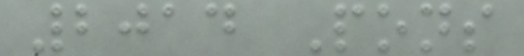2014 Pons
